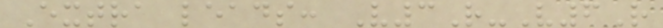Extra leads: V3R-V6R
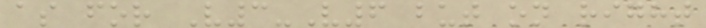as for V3-V6 but on right
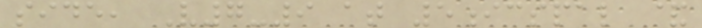side, V7-9 at 5icspal &
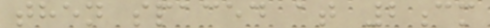then spaced at 2cm
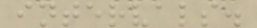intervals.
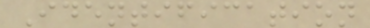Identification
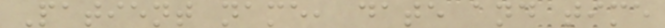Patient name, date and time
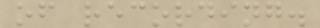of recording.
